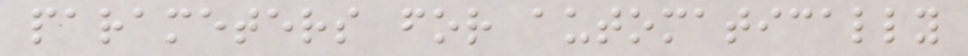parameters for automatically
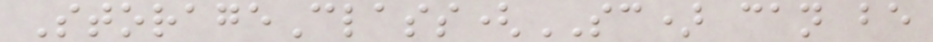StorageClass(SC) can be
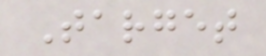Target
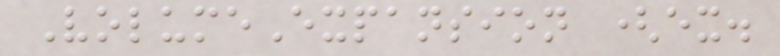VolumeExpansion (ex.
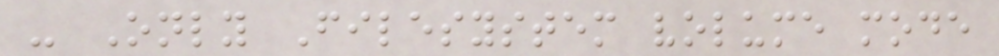- Only Filesystem volume mode
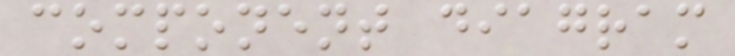component diagram
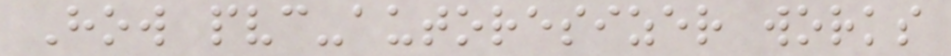How pvc-autoresizer works
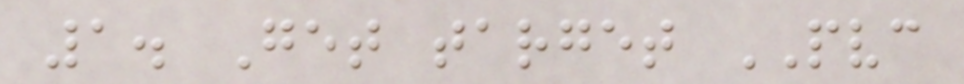1. Get target PVC
